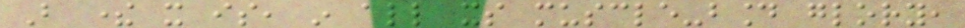But there it is, in all its muscle-bound glory,
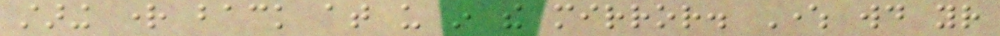staring right back at us in the mirror. Where would your
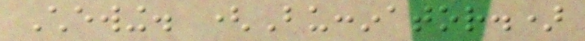Chewing. (Buccinator.)
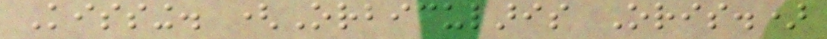Kissing. (Orbicularis Oris.)
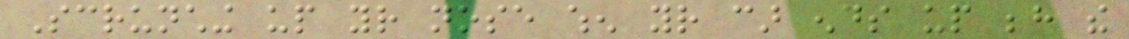Scrunching up your nose when your car ends up behind the
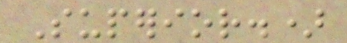Superior.)
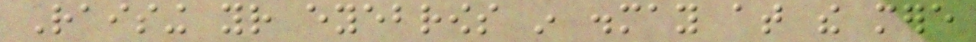Raising your eyebrows in dismay at the mere
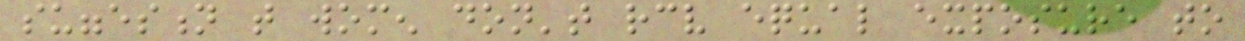suggestion that women don't receive equal exposure to
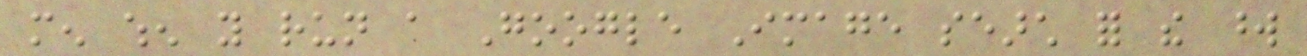men when you run a Google Image search for the word
